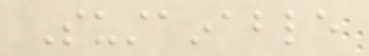Sustainable
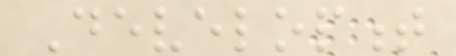Development
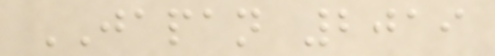JAPAN 2019
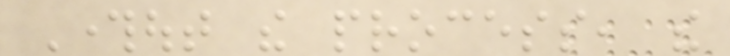Throughout the process, the
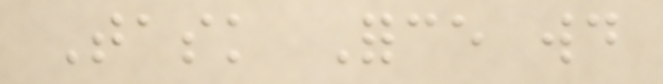Task Force would
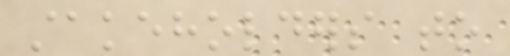stakeholders to
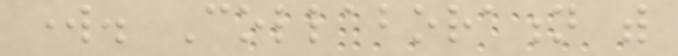work. Collaboration with
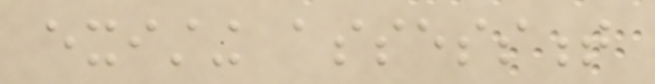existing assessment
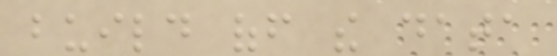build off the data
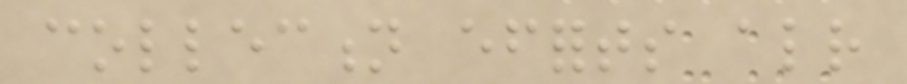collection efforts already
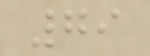79
